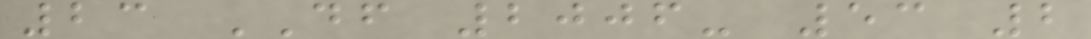23 DF 2006- 53 2
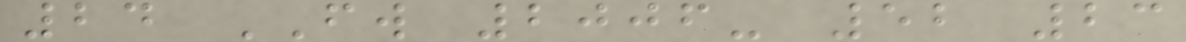24 FW 2006- 52 23
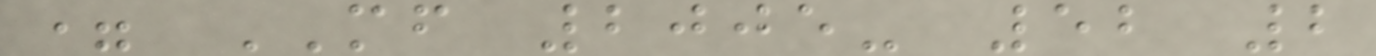= MF 2005- 52 2
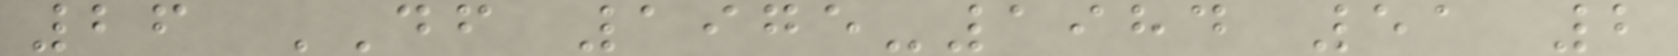26 DF 1975-1984 51 2
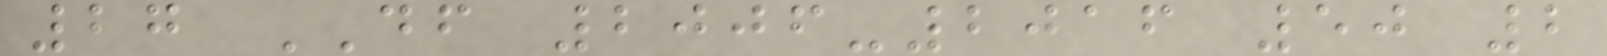27 DF 2006-2016 50 2
